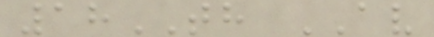18TH AV
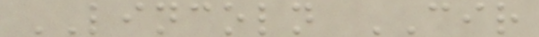LINCOLN CIR
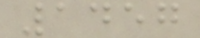1457
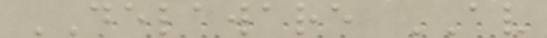DELAWARE AV
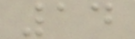14
